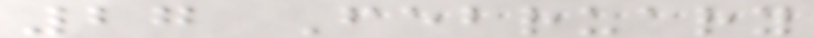27 February
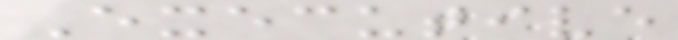Executive
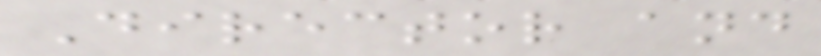Director and
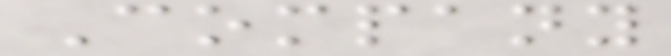Company
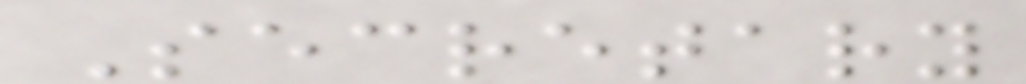Secretary
